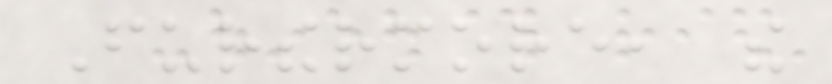Furthermore, the
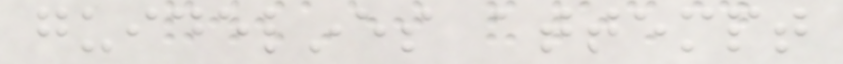guidelines attempt
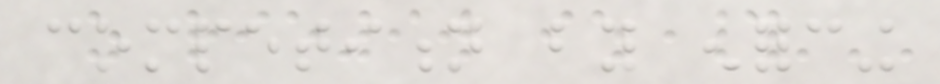competition by enforcing
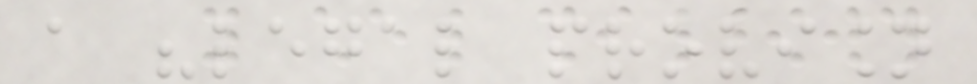a "legal provision
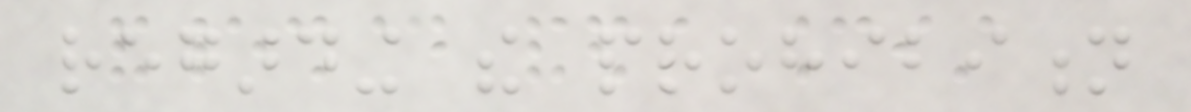regarding the prohibition
